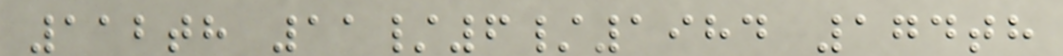112th 11/6/1984 174th
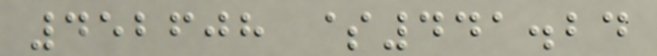452608 $441.24
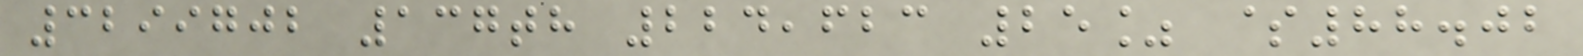3299702 137th 224,623 25% $88.02
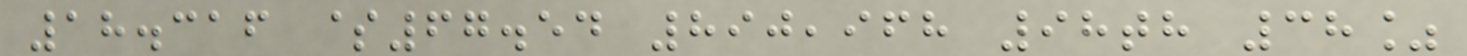18.316 $67.54 890,968 98th 38%
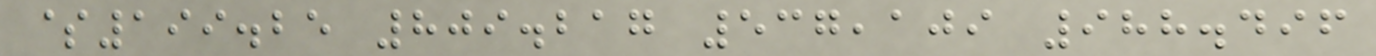$199.25 809.217 537,109 988.496
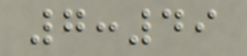7:49
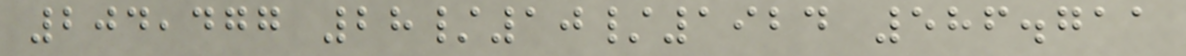204,477 28/10/1924 586.711
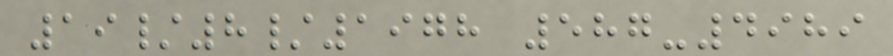19/8/1978 587-4989
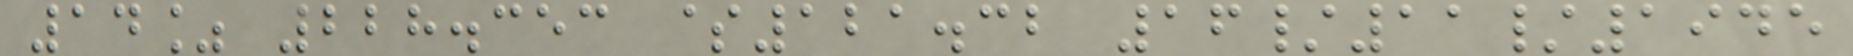14% 228.353 $121.32 16/11/1945
